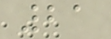21
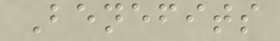Benefits
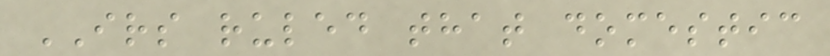IRS ruled that domestic
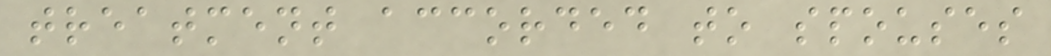treatment accorded to spouses
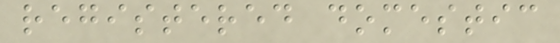registered domestic
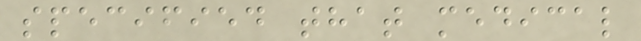specified that medical
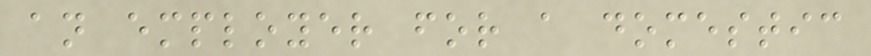an employer for a domestic
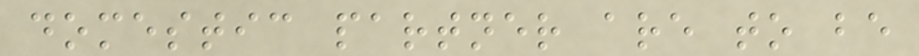domestic partner are to be
